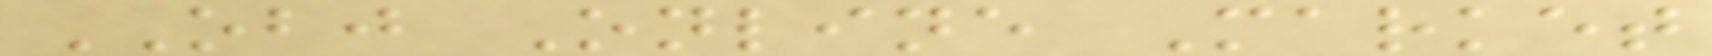OBJ Online Market
